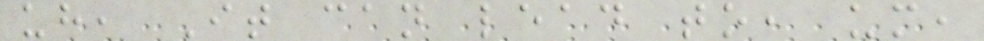uh, It can lead to, um,
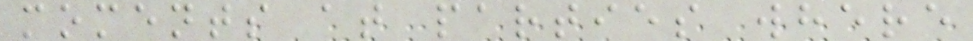moments at parties where
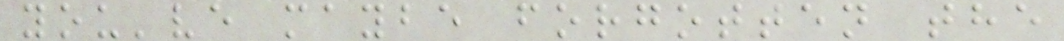you've maybe forgotten the
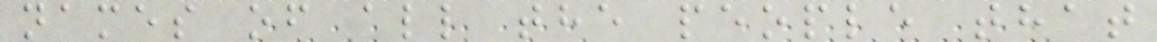names of all the people that
